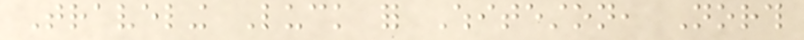Traveling Luck for Whiteston, North
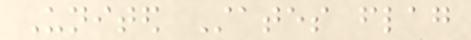United States flag
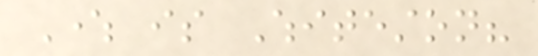Where is Whiteston?
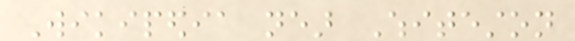Wikipedia near Whiteston
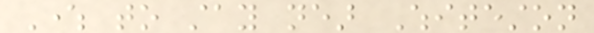Where to stay near Whiteston
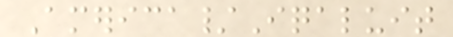America/Iqaluit
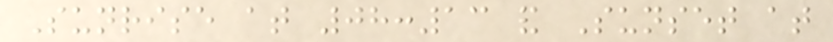Sunrise at 08:13 and Sunset at
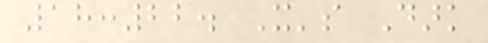18:22. It's Dark
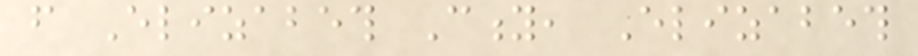from Elizabeth City, Elizabeth
